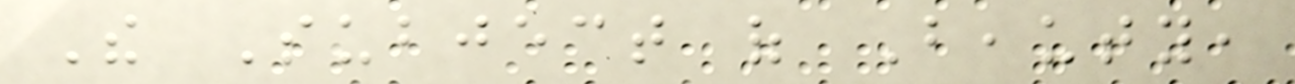The Subject of Beauty,
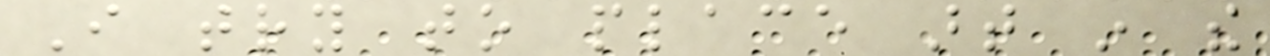I try to place art in the
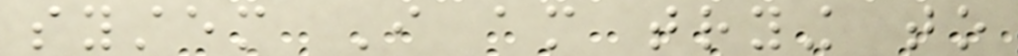system I am trying to
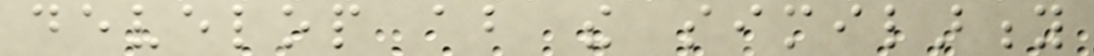develop about the similarity
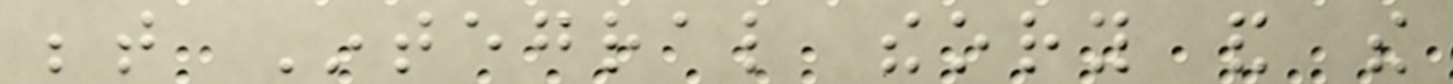between Integral theory and the
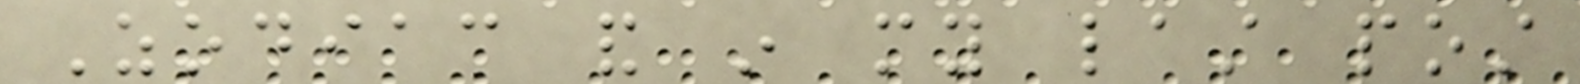Zodiac and in my last post
